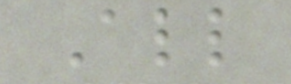All
